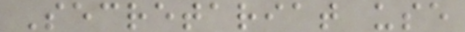Secretariat use
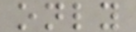only
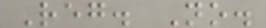Reg. No.
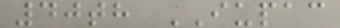40th IUPAC
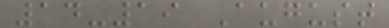14-19 August
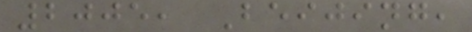2005, Beijing,
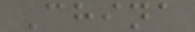China
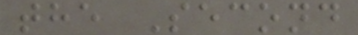the Second
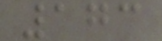173
